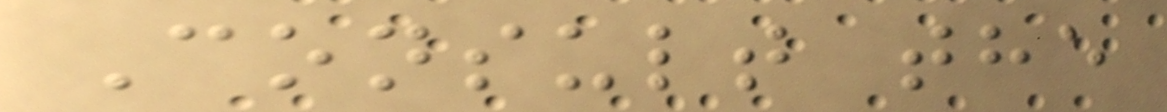Consult the
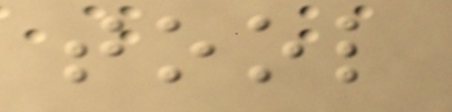tool
